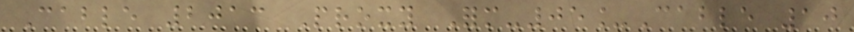Cable 2013 Proxy Form-05_Cable 10
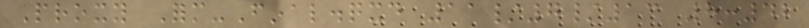Proxy Form-Final.qxd 11/7/13 8:42
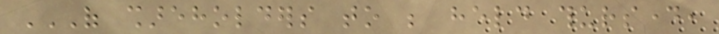OF SHAREHOLDERS TO BE HELD THURSDAY,
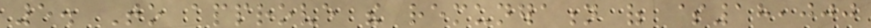5. To approve the remuneration of $18,000
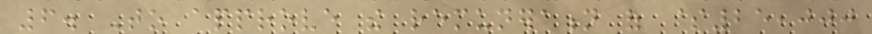6. To approve the remuneration of $25,000
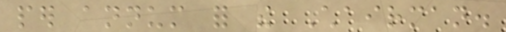per annum for the Chairman.
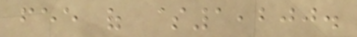fee of $1,200.
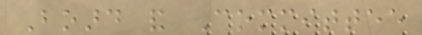Board and Committee
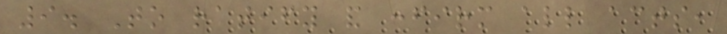9. To ratify and confirm all acts,
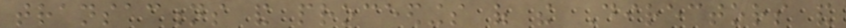transactions and proceedings of the Directors and
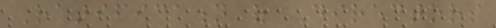Ratification of Directors
